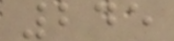245
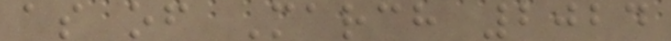as of March 2024
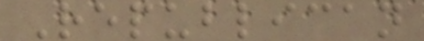Republican
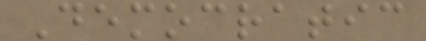Democratic
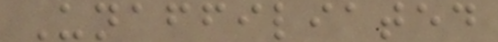Unaffiliated
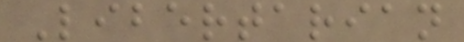Libertarian
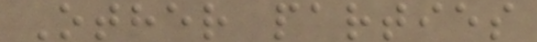Other parties
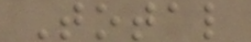Total
